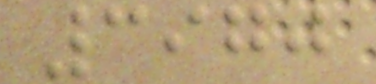3970
